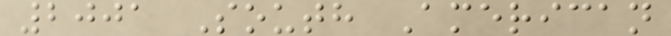2001 South American
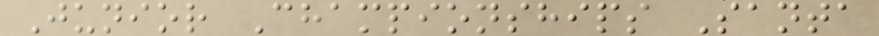Junior Championships Santa
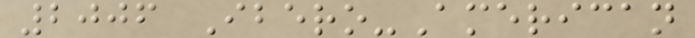2006 Ibero-American
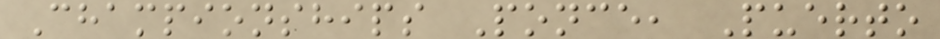Championships Ponce, Puerto
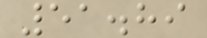51.89
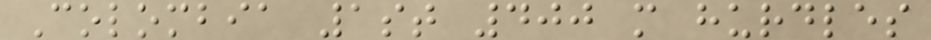Colombia 1st 400 m hurdles
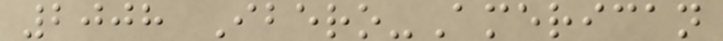2008 Ibero-American
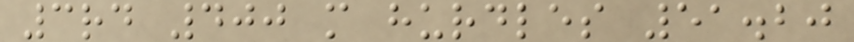3rd 400 m hurdles 51.20
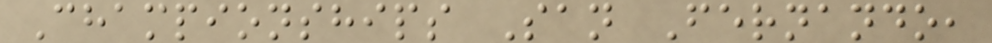Championships San Fernando,
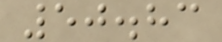50.83
